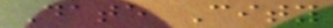Date City
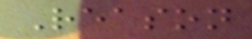Reason
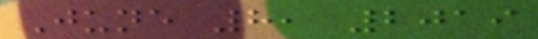June 8, 2019
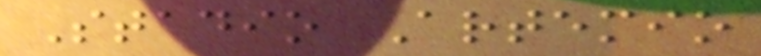Stadio Artemio
